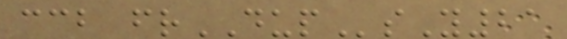ccb frDUPsY21
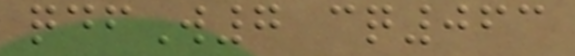qdfW7 cq063
